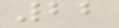22
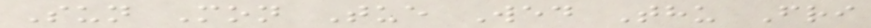Sun Mon Tue Wed Thu Fri
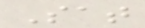Sat
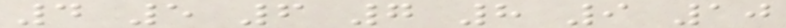4 5 6 7 8 9 10
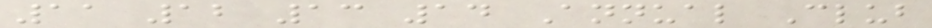11 12 13 14 Annual Club
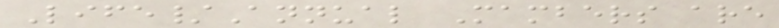Life/Annual Mambers are
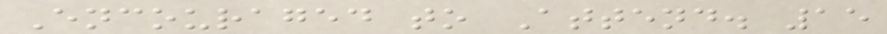Encouraged to Attend. 15
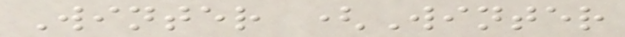Winter (Winter
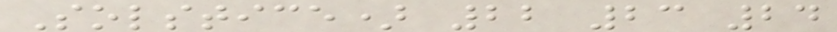Solstice) 22 23 24
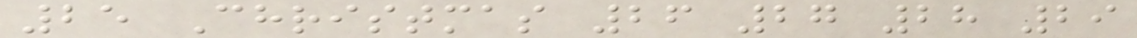25 Christmas 26 27 28 29
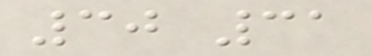30 31
